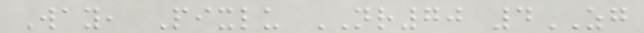Way, Pixlu NR70 4ZG
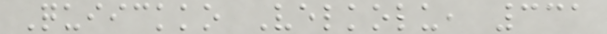Quiickko Velkolu, 331
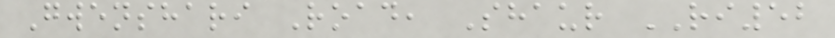Gwenshari Road, Shaur RI52
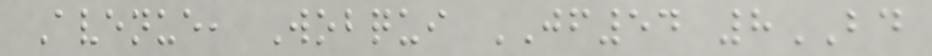Avenue, Wobqui JF54 8BD
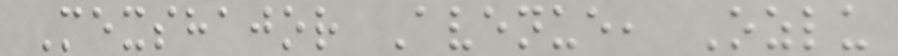Mexshajor Avenue, Ozlu
